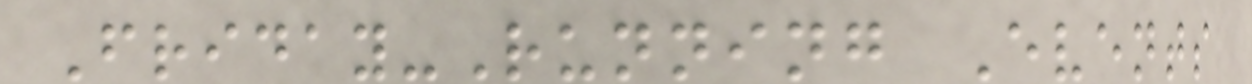Friday-Running Events
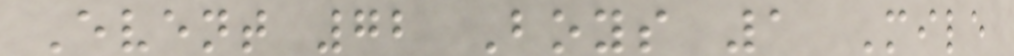Event 72 Boys 1 Mile
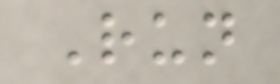Run
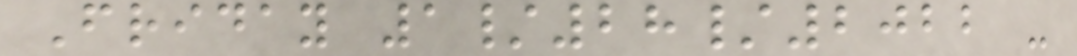Friday 1/28/2022 -
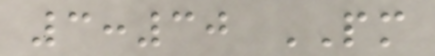3:30 PM
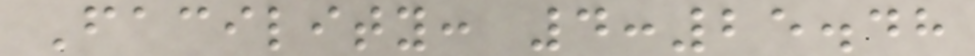Facility: 4:25.48
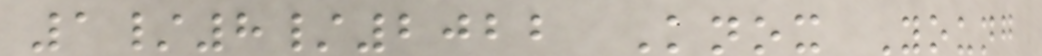1/8/2022 Knox Young
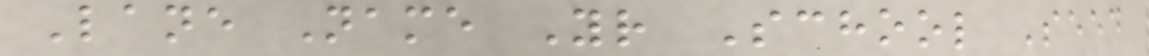Lane Name Yr School Seed
